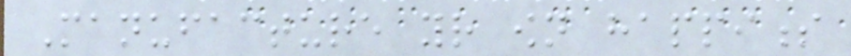Manufacture your own happiness
